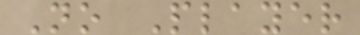No Player
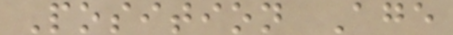Position Age
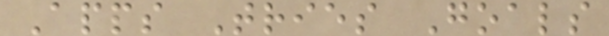Apps Tries Goals
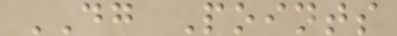DG Points
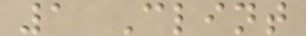1 Clint
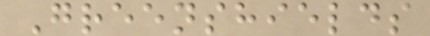Greenshields
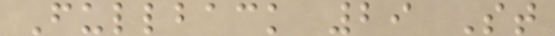Fullback 29 St
